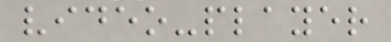video-player
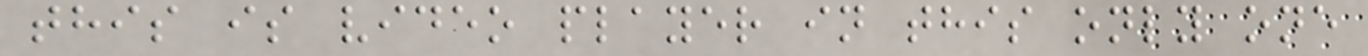this is video player in this only one
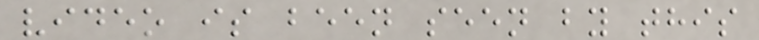video is been seen by this
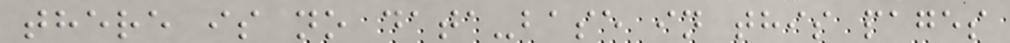there is no data-base in this pages
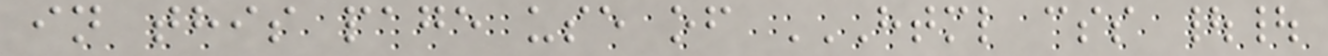in this page use of HTML CSS ||
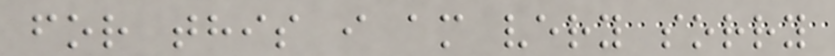for this i am very sorry
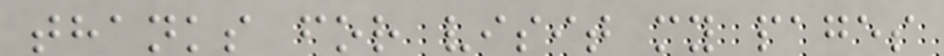thanks for visit my pages
